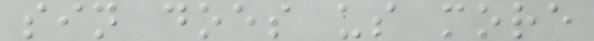sin does us more
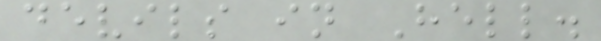devils in Hell.
